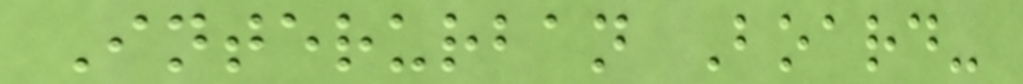Interurban Board-
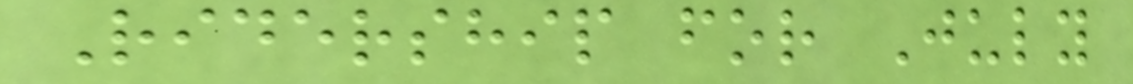Ridership for July
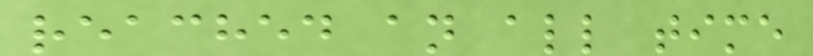reached an all time
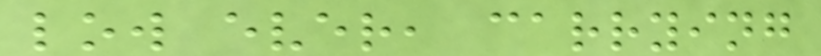low ever, carrying
